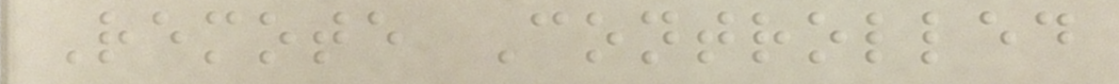Remote Controlled
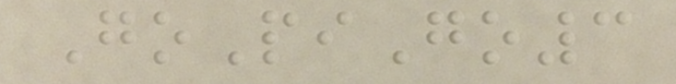GoPiGo3
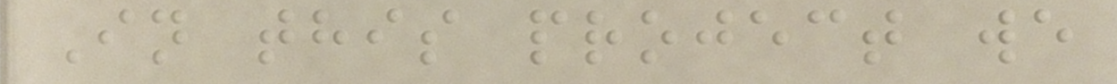In this project we
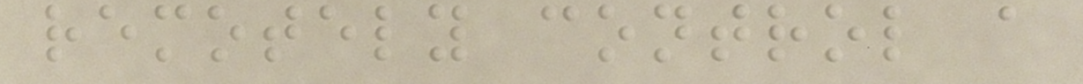remotely control a
